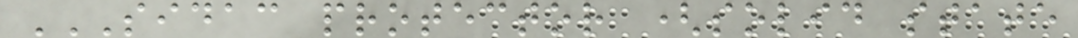SIDAC PROTECTOR (SOLID STATE
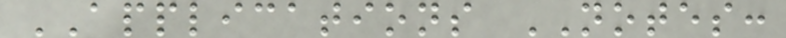APPLICATIONS NOTES:
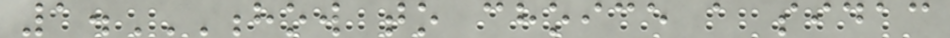1.HOW TO CHOICE A SIDAC
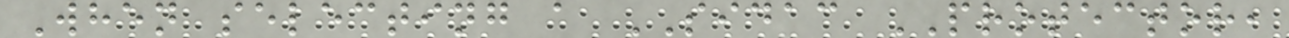When selecting a SIDAC PROTECTOR,
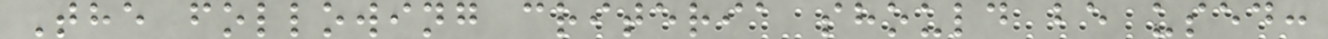The following criteria should be used:
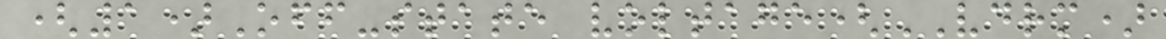(1)Off-state voltage(VDRM)
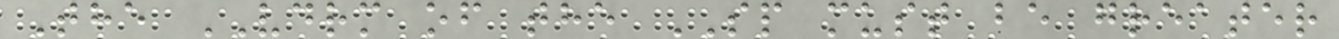The VDRM of the SP must be greater
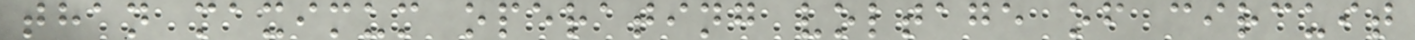than maximum operating voltage of circuit
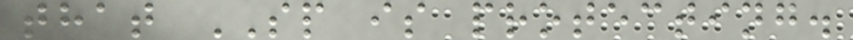that SP is protecting.
